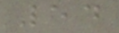54
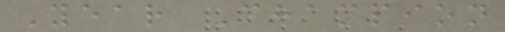Year Champion
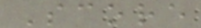Score
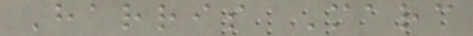Harris Marc
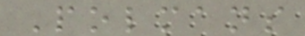Polmans
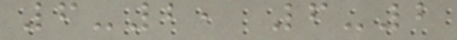6-2, 6-2
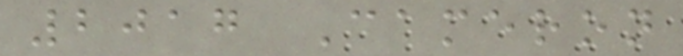2017 Cameron
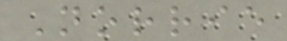Norrie
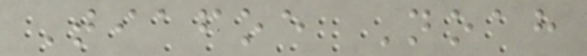Tiafoe Noah
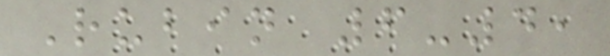Rubin 6-4,
